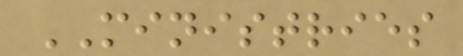MINISTRIES
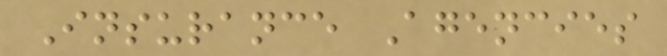Insurance Agencies
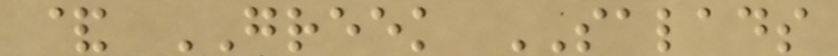& GREEK SALADS
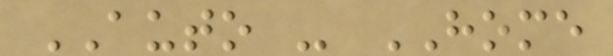AUTO - HOME
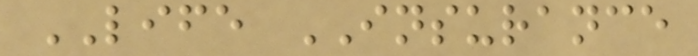LIFE INSURANCE
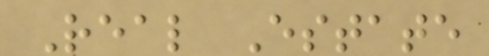Real Estate
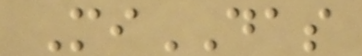MiDAS
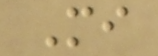Mi
